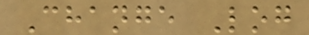Change Log
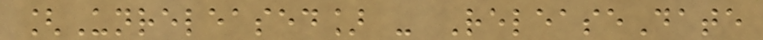[Unreleased] - ReleaseDate
